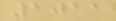1011
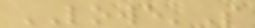LOWE'S
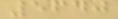5640
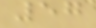57
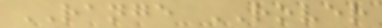RANGE ROVER
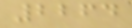2264
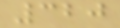320
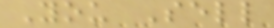You Sell
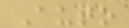Auto
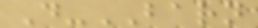D-BARN
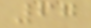67
